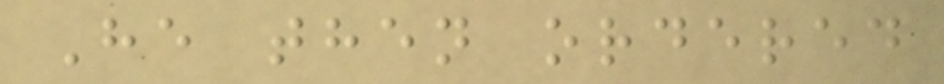He then ordered
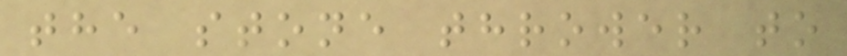the stone thrower to
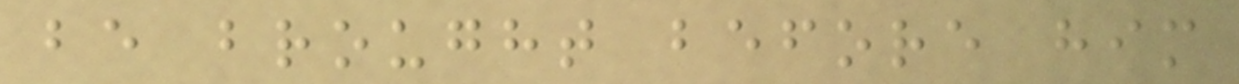be brought before him
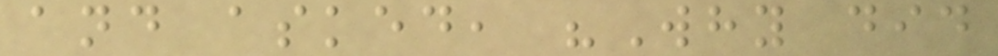and asked, "Why did
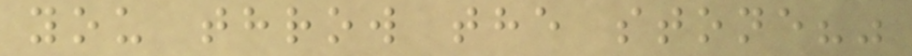you throw the stone?"
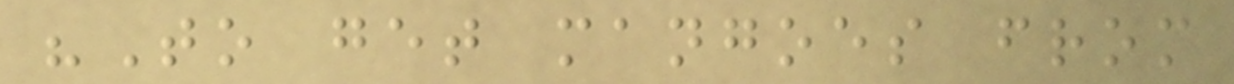"To get mangoes from
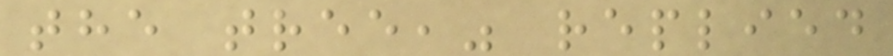the tree," replied
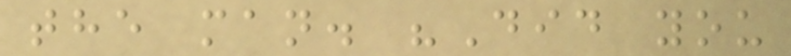the man. "Did you
